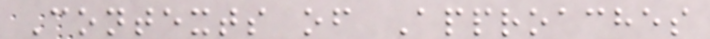Contexts of Approaches
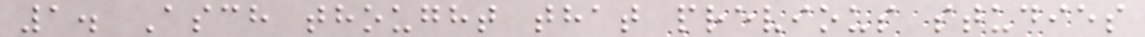1. Asch thought that previous studies
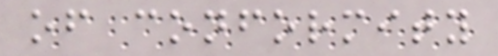of conformity
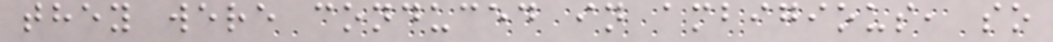they were conduced in ambigious, so
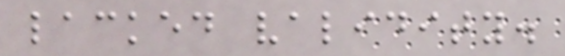lacked validity.
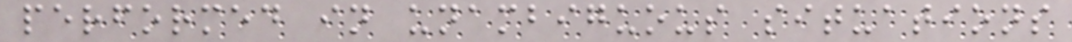performed in unambiguous situations
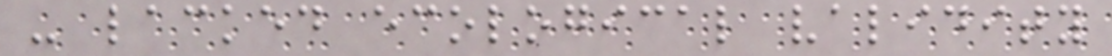- lacked ecological validity
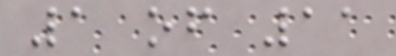1 of 11
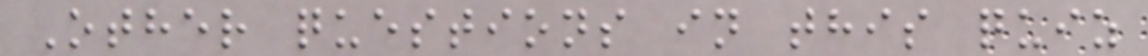Other questions in this quiz
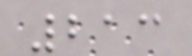213
